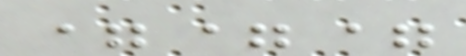===
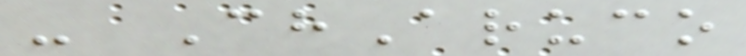- ChAruco
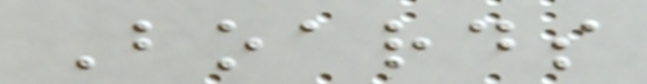Boards
